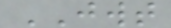JWT
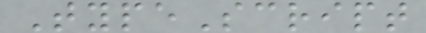TypeScript
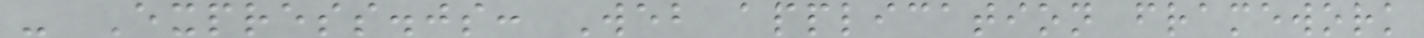- Express.js: Web application framework
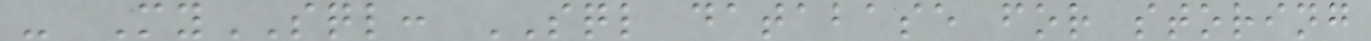- MySQL: SQL database for storing
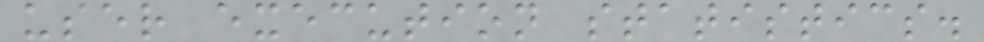user execution statistics.
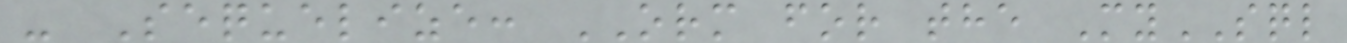- Sequelize: ORM for the MySQL
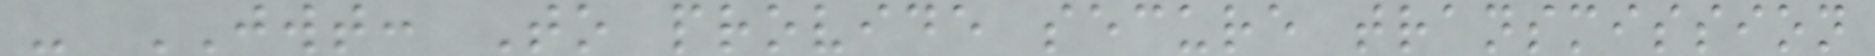- JWT: To provide secure transmission
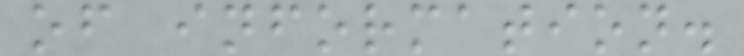of information.
